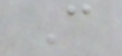C
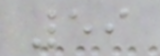59
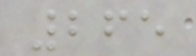265
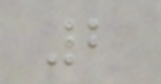2
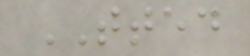TTED
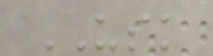USK
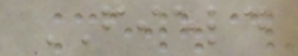FIELD
